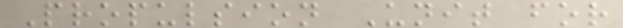Propulsion Unit for
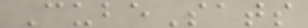CubeSats
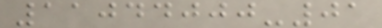11044000-01
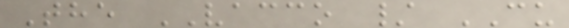The VACCO / CU
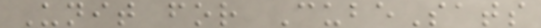Unit for CubeSats
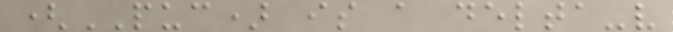(PUC) is a delta-v
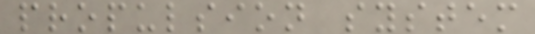propulsion system
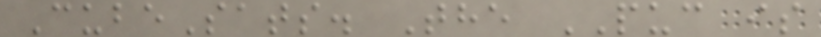CubeSats. The PUC is
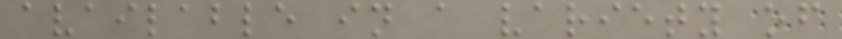available in a variety of
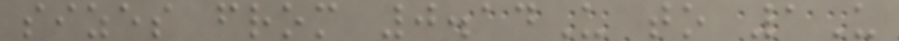sizes from 0.14U to 1U
